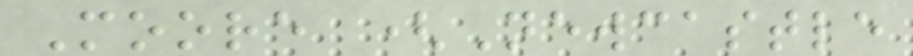Moore (Newcastle
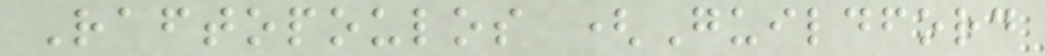Raftopoulos (Guildford
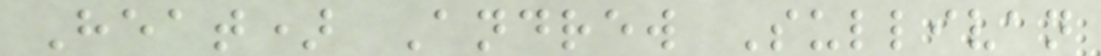Heat) Andrew Sullivan
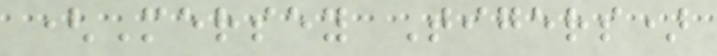(Mersey Tigers)
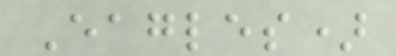Eagles)
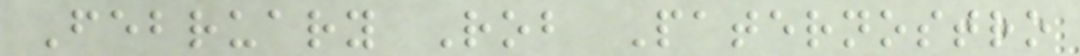February Rob Paternostro
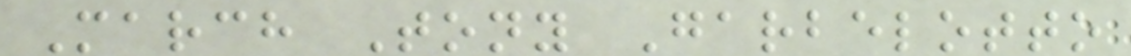March Tony Garbelotto
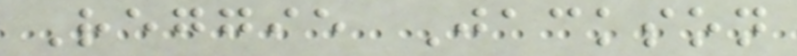Reggie Jackson
